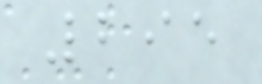295
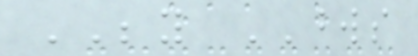BEYOND WORDS
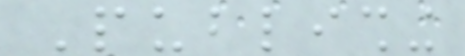Publishing
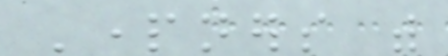Partners with
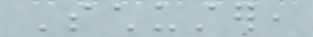Schuster,
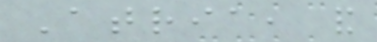Atria, and
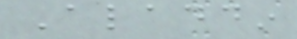Aladdin
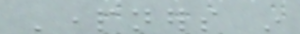Partners in
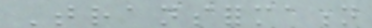Transformation
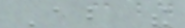About the
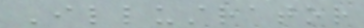Illustrator
